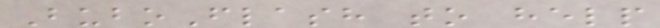BuboFlash to help
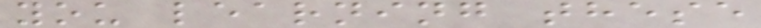you learning these
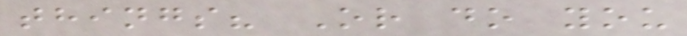things? Or do you
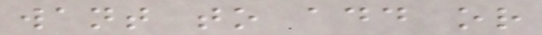want to add or
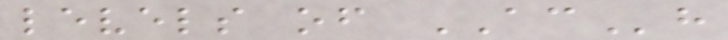levels of ACh
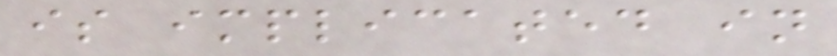is implicated in
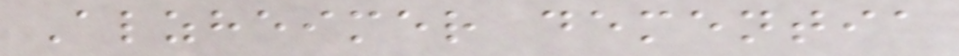Alzheimer dementia
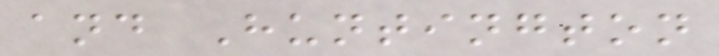and Huntington
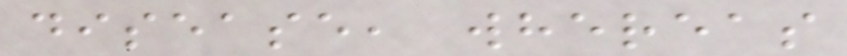disease, whereas
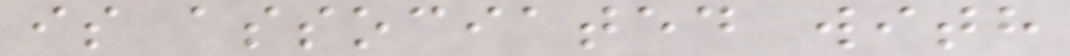is associated with
